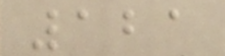121
